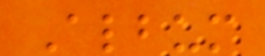Album
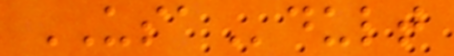USAdult
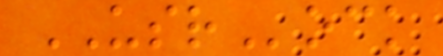USRock
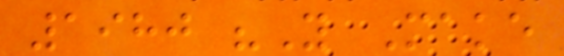1980 "You Make
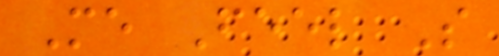Me Feel So
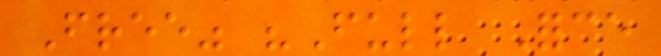Free" "Full Force
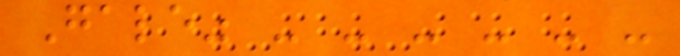Gale" - - - - - -
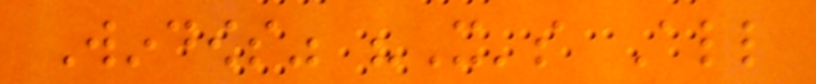Windows" "It's All
